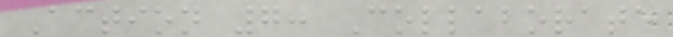Action 7: Collaborate
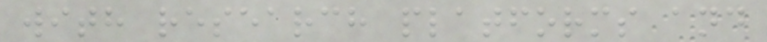with research platforms and
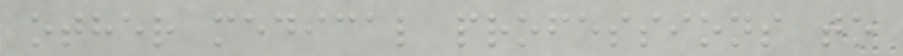other medical professions to
